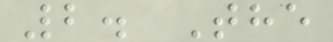2. The
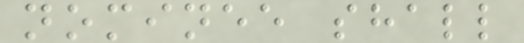nominee shall
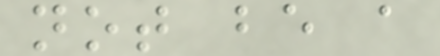not be a
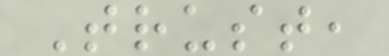Trust,
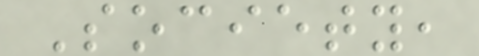Society,
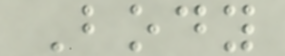Body
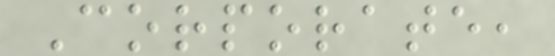Corporate,
